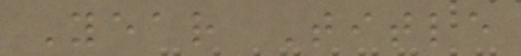Year Title
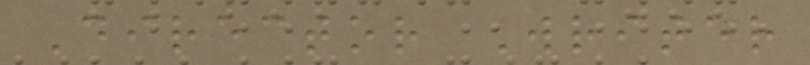Director Writer
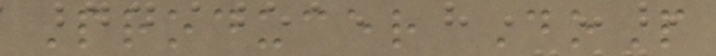Producer DoP
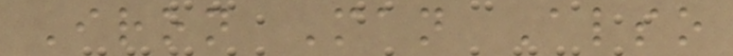Iron Man Also
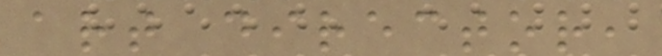art director,
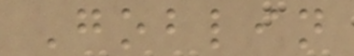Goblin
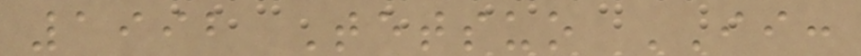1992 Tetsuo II:
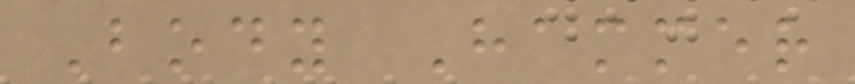Body Hammer
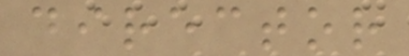director
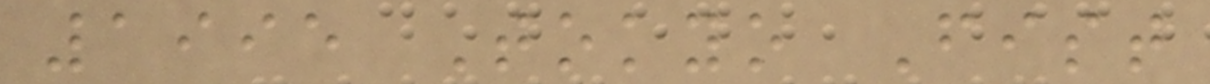1995 Tokyo Fist
